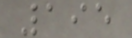195
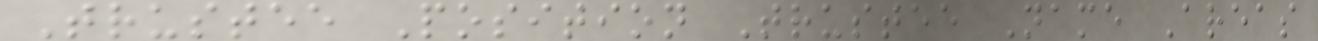Trustee Position Trustee Name Areas
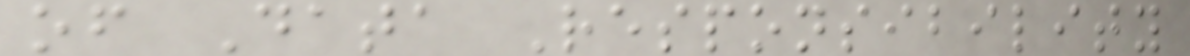of Data Responsibility
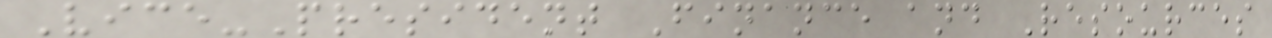Vice-President Finance and Resources
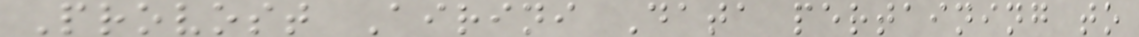Provost Airini Data pertaining to
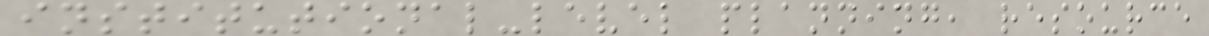institutional-level planning, resource
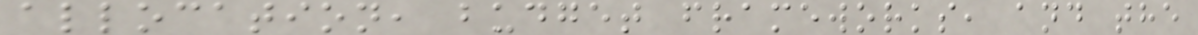allocation, budget frameworks, and the
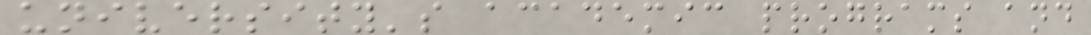university's academic programs and
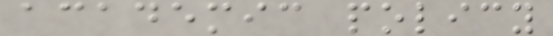academic policy
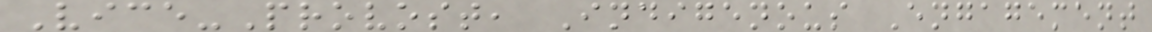Vice-Provost, Indigenous Engagement
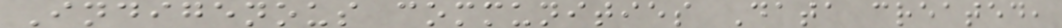Indigenous communities Data created,
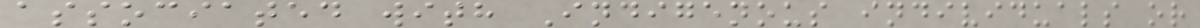associated with Indigenous individuals or
